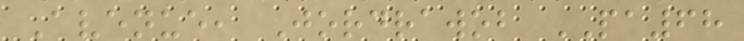Avenue, Jordrawob PA68
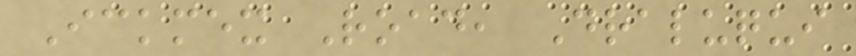Ickmex Road, Draluqui
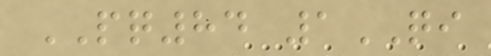PQ84 1QI
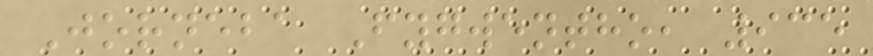Jorneba Fygwentho, 935
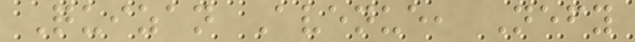Quizan Avenue, Nefy
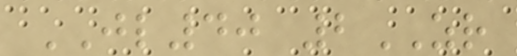JL40 2ZR
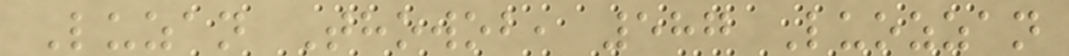Luzan Thowob, 587 Luozzan
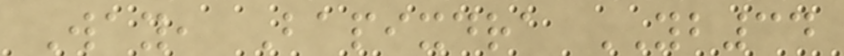Way, Bapixdra YB34
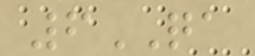6QA
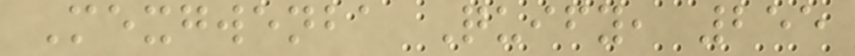Mexgwenba Quify, 255
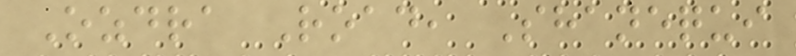Ozdra Road, Shanequi
